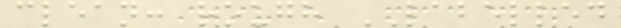clean: rough LABELLED
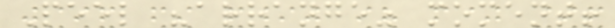Peel "arrange" moment!
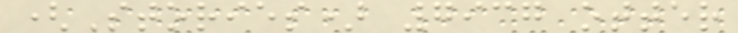(Stories) 7937 otter
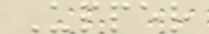Upper
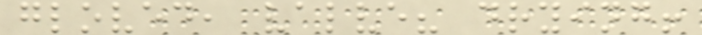gloved, valve? drying!
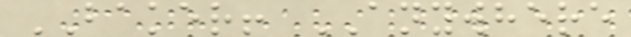BAKER! ANYWHERE
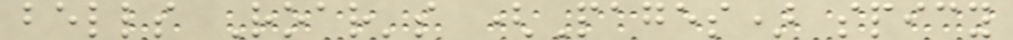bells Roar's (Pages) spicy
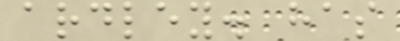ardley. has
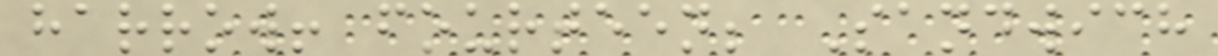harrow! fourteen; Sandwich
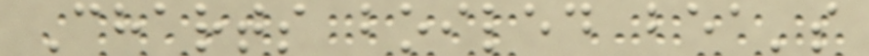Charts boiled bea's
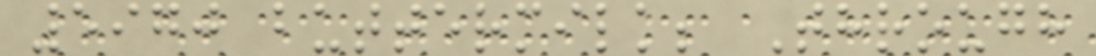5970 buttermilk; Through
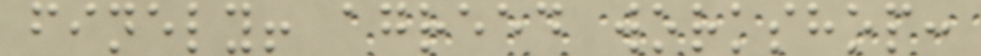finely! agreed workshop:
